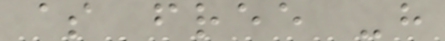$ free -h
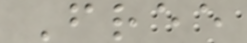Free
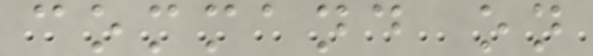command on
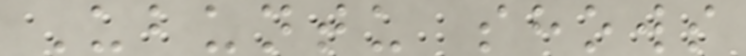Ubuntu shows
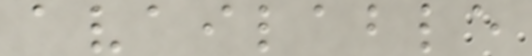available
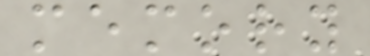memory
